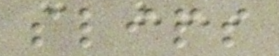slips
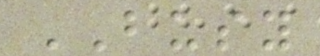BUSY
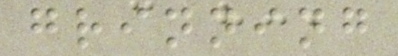grinning
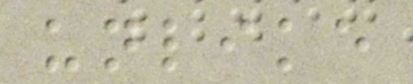unlike
